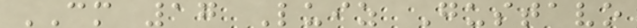CM 17 Luiz Gustavo
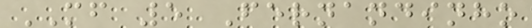MF 5 Fernandinho
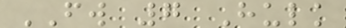FW 7 Hulk
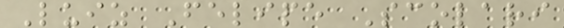Luiz Felipe Scolari
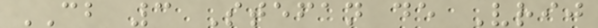CB 3 Stefan de Vrij
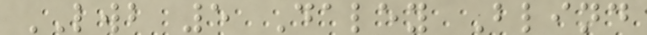LWB 5 Daley Blind
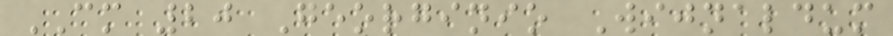CM 20 Georginio Wijnaldum
